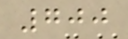700
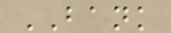BANK
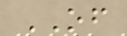OF
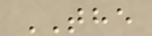THE
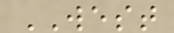WEST
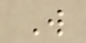W
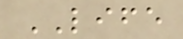LIFE
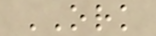ORK
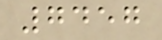7457
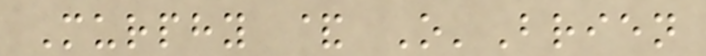Murphy & O'Brien
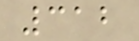312
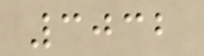3032
